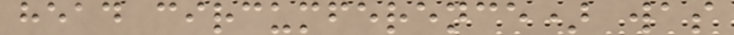head circumference) was
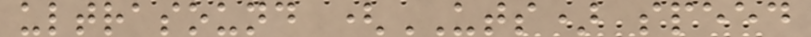ultrasound (UTS) speed
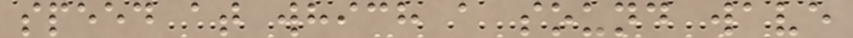speed at which a sound wave
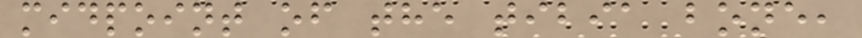midpoint of the tibia bone,
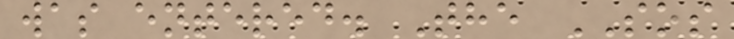was entered. The SOS
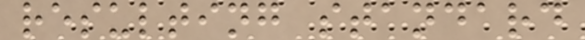resulting standard
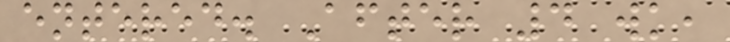entered. After 4 wk,
